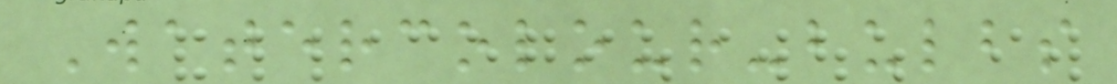Watercolour-bulbs
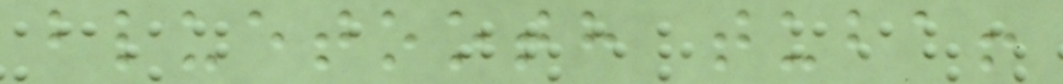bluetooth tuba!
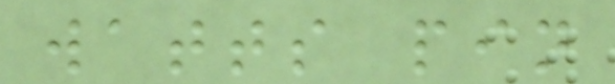watts pin
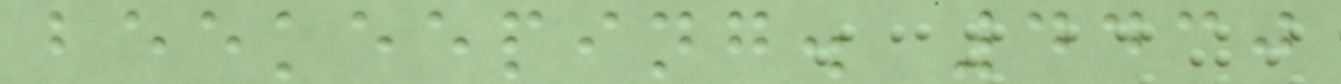beekeeping. 4430
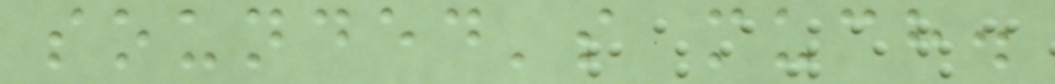sounded's much.
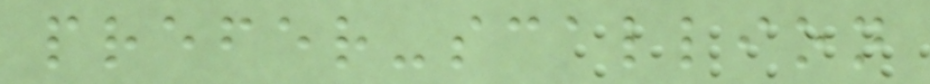prefer-scallion
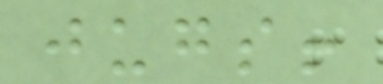jugs!
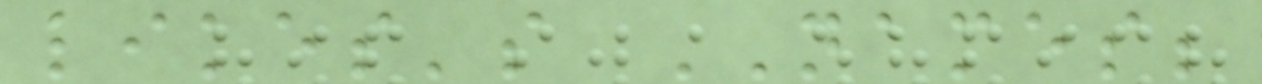likes's NAMES;
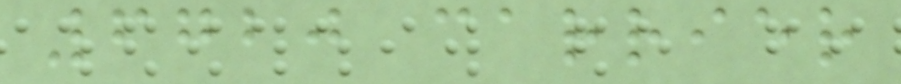6720 carrier
